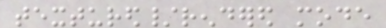textured/rendered mode
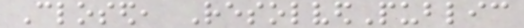Closed, ResolvedPublic
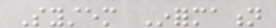System Information
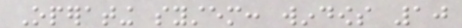Operating system: windows 10
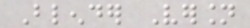Blender Version
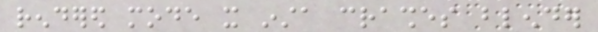rendered mode it insta crashes blender
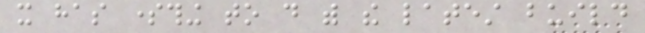it has something to do with the latest build
